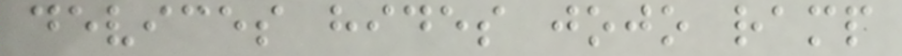devices hides jojo ramp
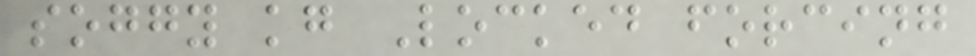soggy kg Locked forcing
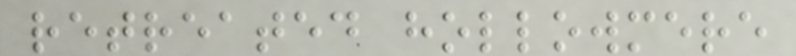retreated hollowmere
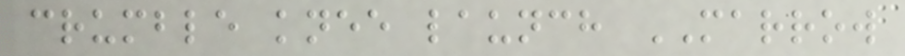crumble knee launch MARROW
